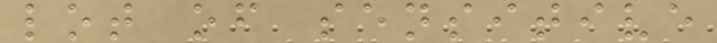lot of sensitive
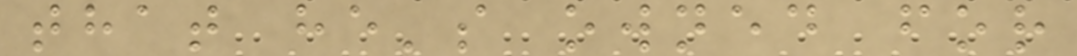that he's owned for
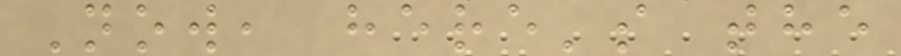Now, here's the
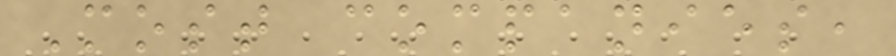Most companies,
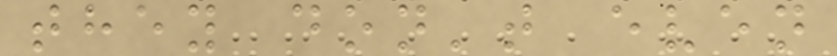they don't even
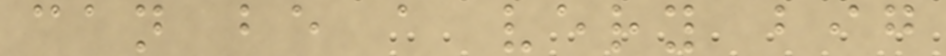can be a very big
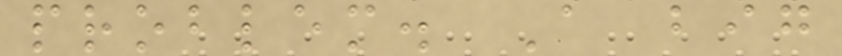problem. A big
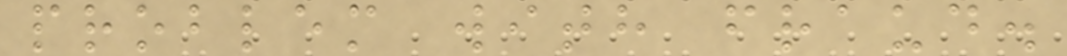problem with fraud.
